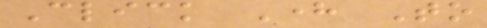Click Here To
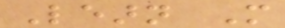Learn More
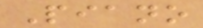Piano
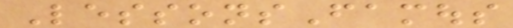LessonsFamous
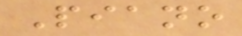Piano
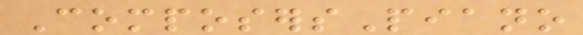ComposersPiano
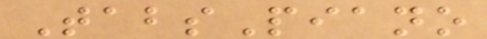TabsPiano
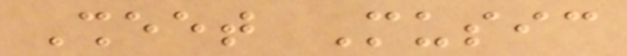Sheet Music
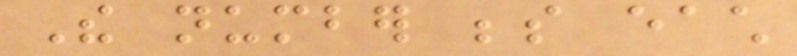The number beside each
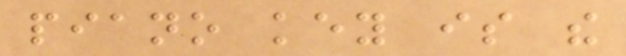piano key is the
